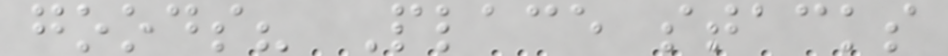goods? Place stacks
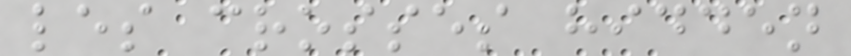les crosses hidden
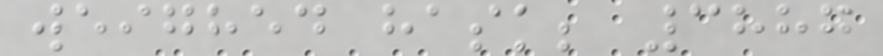weighed hask; 3887
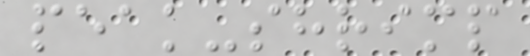peak-shrimp
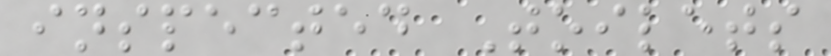inspected Toilets
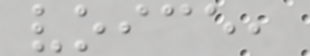voice,
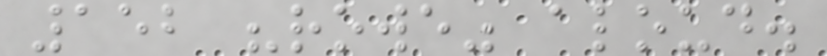152 "rowe" aloud.
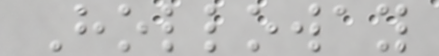Holloway
